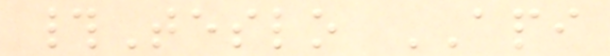#Teslo API
